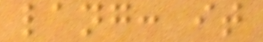lang: it
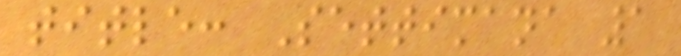title: Settimana 1
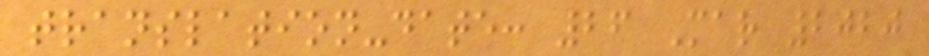translation-date: 26 Mar 2020
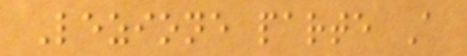Lezione parte A
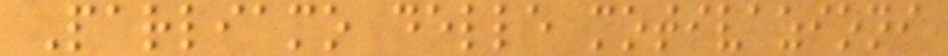Parliamo delle motivazioni
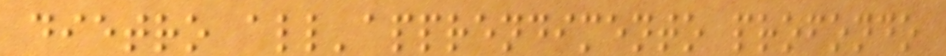dietro all'apprendimento profondo
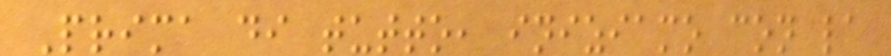Prima di tutto, iniziamo con la
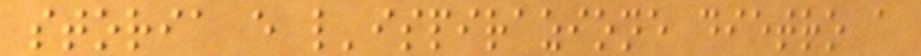storia e l'ispirazione dietro a
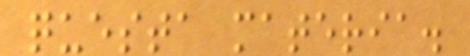questa materia.
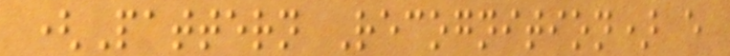(Pattern Recognition) e
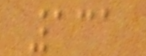131
